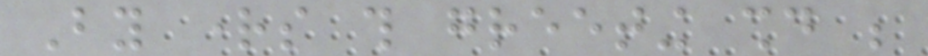By rights this greeting should be
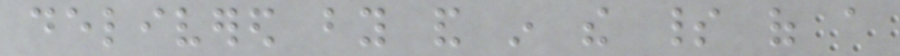delivered by and in the spirit of a
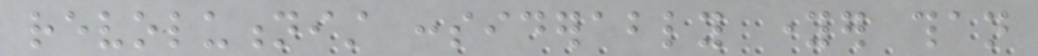revolutionist considerably younger than
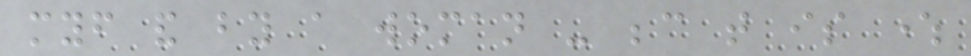myself and by a woman - because that is where
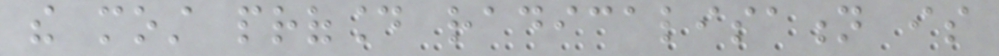the most profound radicalisation is
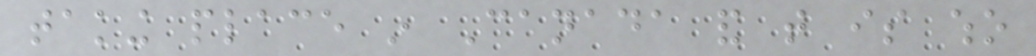taking place in Canada and that is who
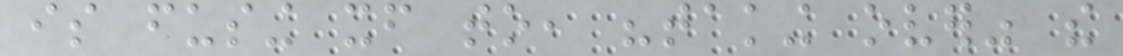is fusing itself to, "taking over" the
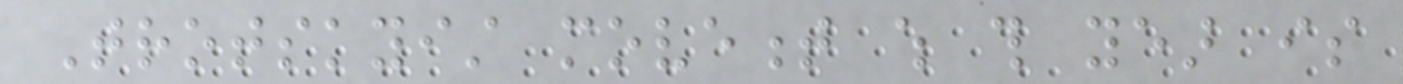Trotskyist movement which this year is
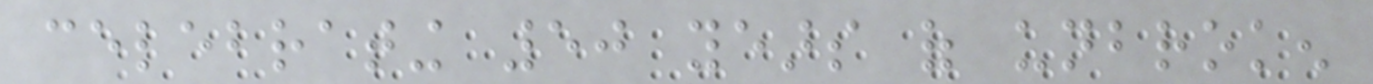celebrating 50 years of unbroken
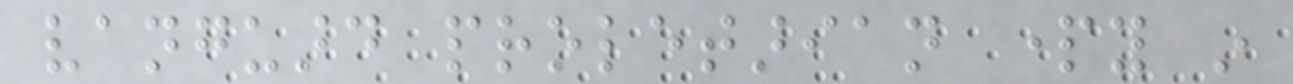vanguard proletarian party in
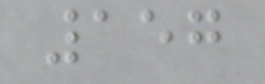157
